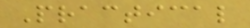Practical
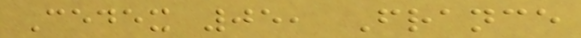Cedex 05, France
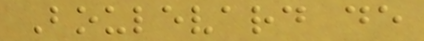Boulevard de
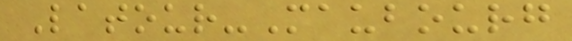Latour-Maubourg
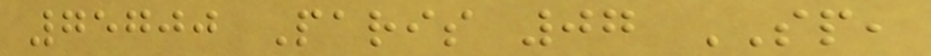75700 Paris 07 SP,
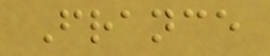France
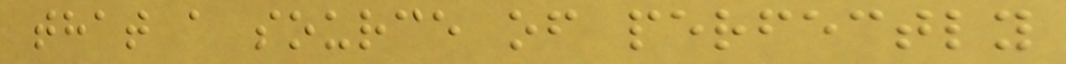that a source of perfectly
